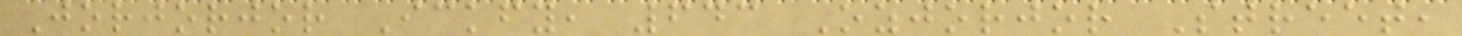Jorjorjor Ickfy, 643 Ozjorjor Street,
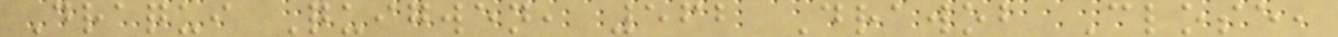Draqui Quigwen, 562 Drawob Close,
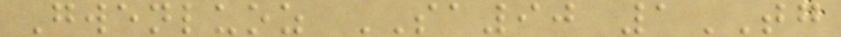Gwenluoz SA90 1TG
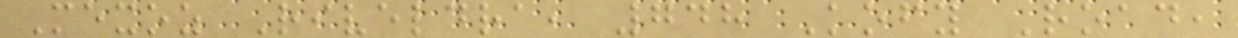Mexoz Riveldra, 748 Kofy Road,
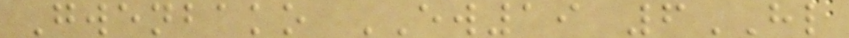Gwenbako EW19 6HL
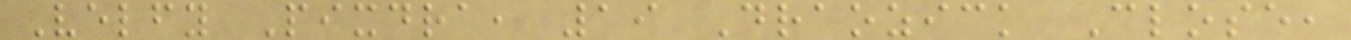Velfy Pixdra, 19 Draozick Close,
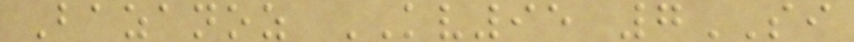Bazanoz KV95 7SI
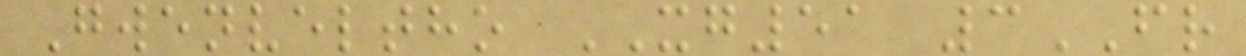Gwenveltho XG51 3FR
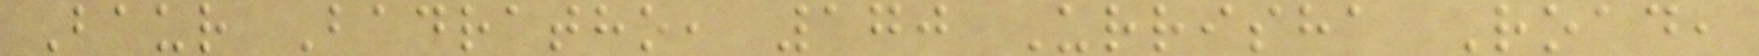Baur Badratho, 170 Urrisha Road,
